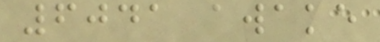6041 awake
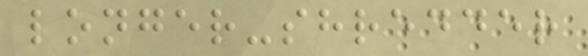longer-shredder
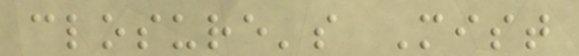closure's Mist
